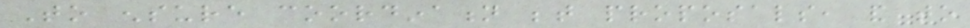To ensure coordination between proposals, and to
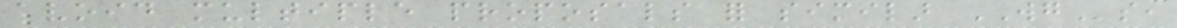avoid multiple proposals for similar WGs,
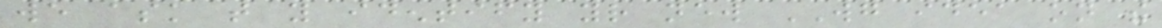we ask that you identify your new WG idea on the
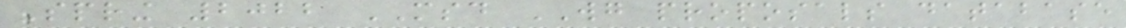Spring 2022 MSD WG proposals database
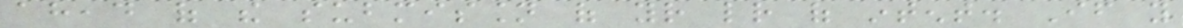ahead of the submission of your letter of intent. If you
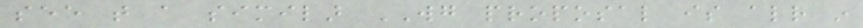see that a similar WG proposal is already in
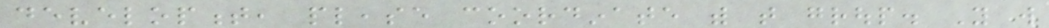development, please coordinate with that group. You will
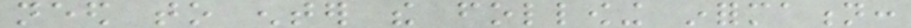need to enter the following information:
